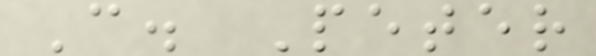C. Peter
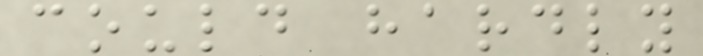could hardly
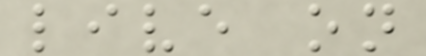live on
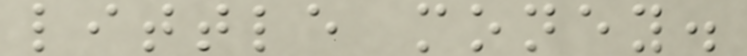little money.
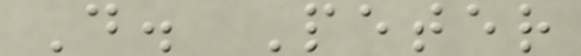D. Peter
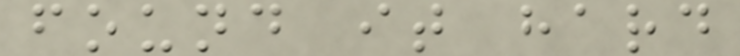found it hard
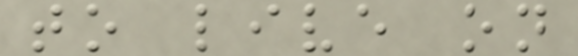to live on
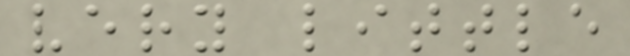very little
